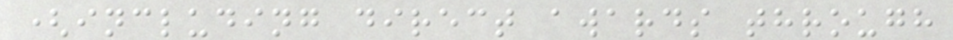(including direct awards through
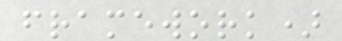framework)
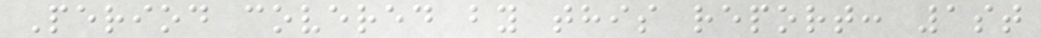Period covered by this report: 1st
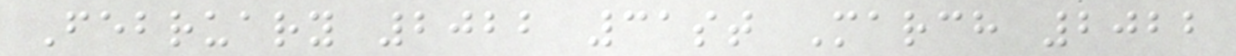February 2022 31st March 2022
